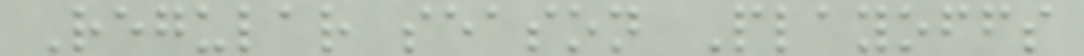Regular season Playoffs
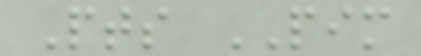Pts PIM
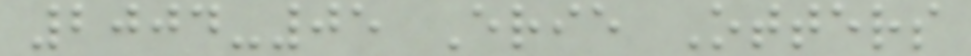2004-05 Erie Otters
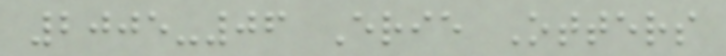2005-06 Erie Otters
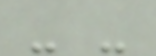- -
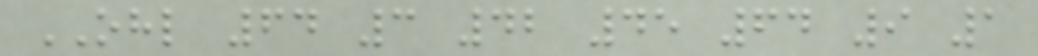OHL 64 3 42 45 64 9 1
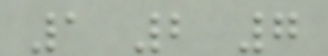1 2 7
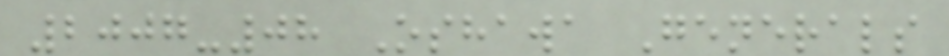2007-08 Oshawa Generals
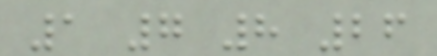1 7 8 26
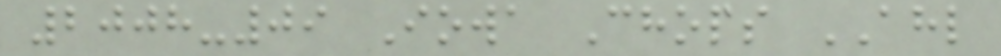2008-09 Iowa Chops AHL
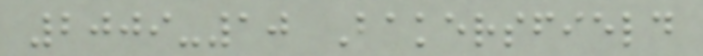2009-10 Bakersfield
